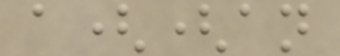a((an
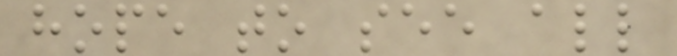hope to see all
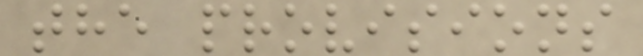the provisions
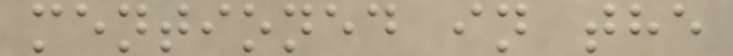mentioned in the
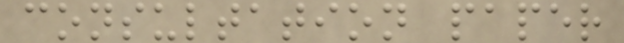consultation paper
